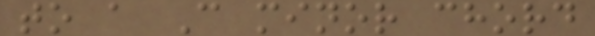to a C minor chord
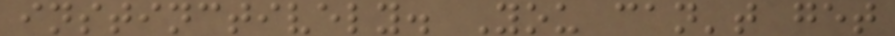instinctively. You can't get
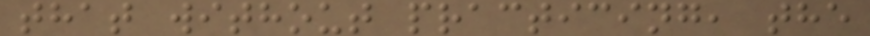that without practicing, the
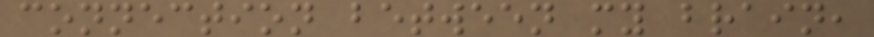connection between my brain,
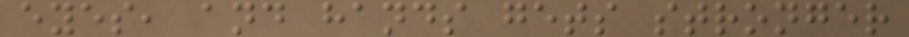eyes, and hands gets stronger
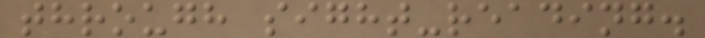through sight-reading.
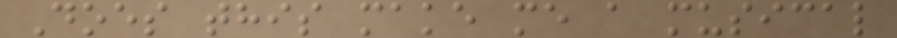Does this make me a musical
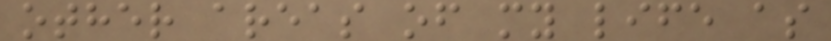other areas of my life as
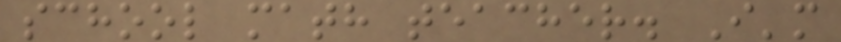school math teacher. I'm
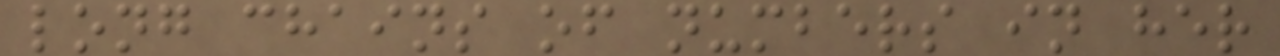long chains of numbers in her
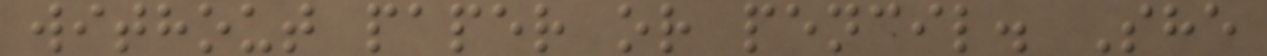without paper or pencil. She
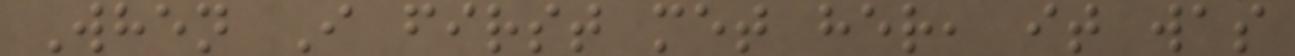When I first met her, it was
